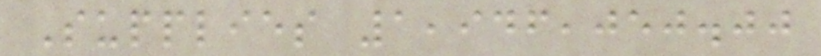Supplies 1,946,050.00
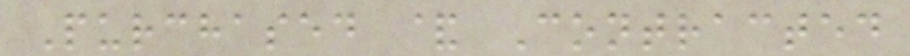Purchased & Contracted
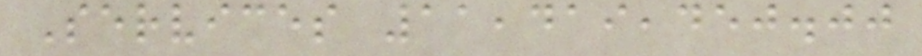Services 11,419,450.00
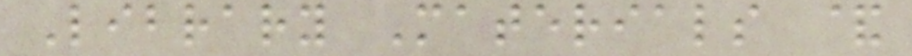Library Materials &
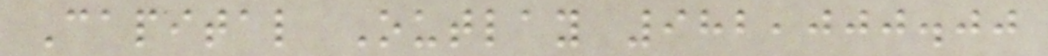Capital Outlay 982,000.00
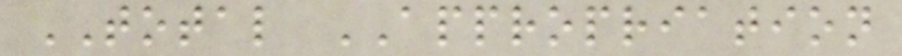TOTAL APPROPRIATION
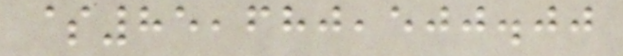$85,680,500.00
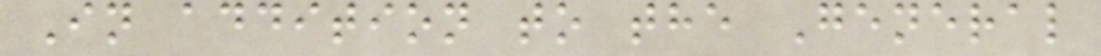In addition to the General
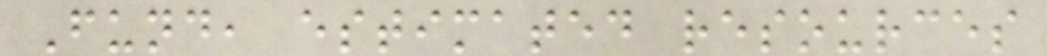Fund, estimated resources
